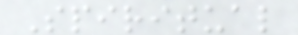Spiritual
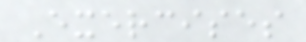Exercises
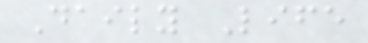Daily Life
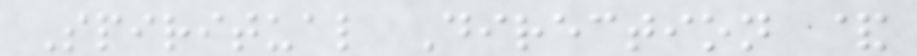Spiritual Direction &
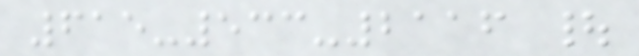615-533-2116 |
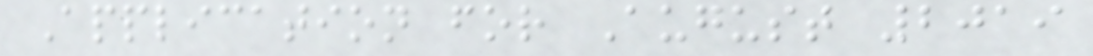Application for August 2019
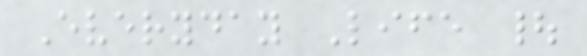Everyday Life |
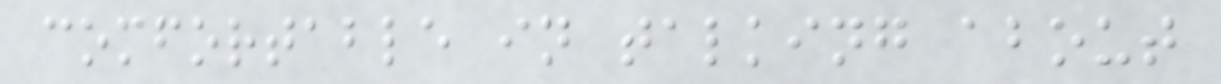comfortable in talking about
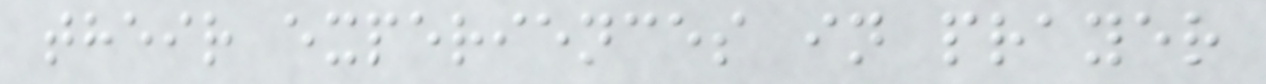their experiences in prayer
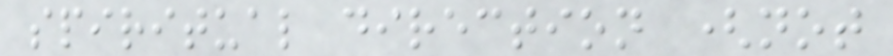spiritual direction (not
